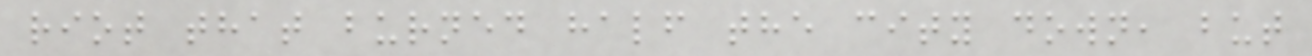riot that burned half the city down, but
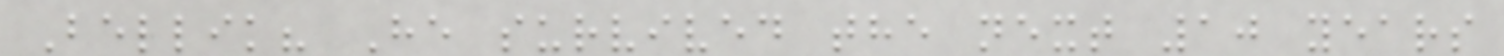Bellik? He survived the next 10 years
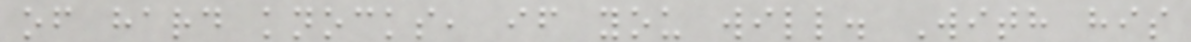of hard knocks, if you will. With his
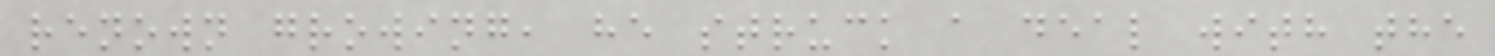renown growing, he struck a deal with the
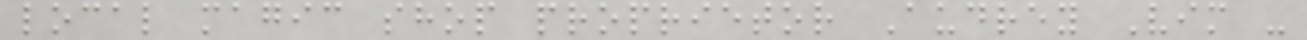local magic shop proprietor Audrey Vim -
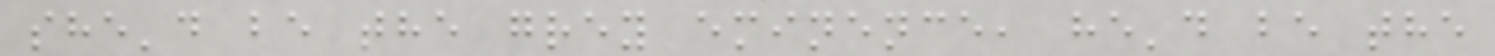she'd be the grey eminence, he'd be the
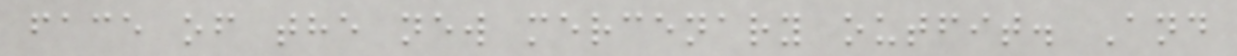face of the new mercenary outfit. And
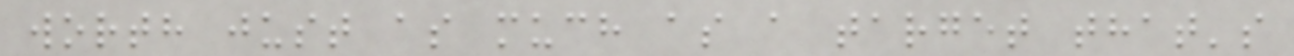worth just as much as a target that's
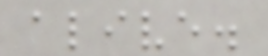alive.
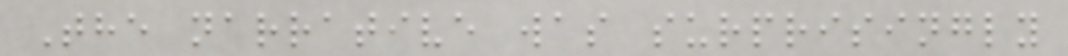The narrative was surprisingly
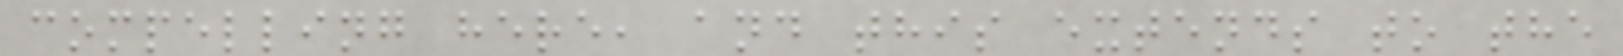compelling here, and this extends to the
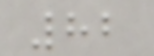82
